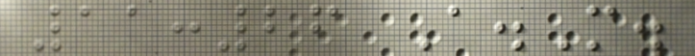11:26 A.M.
